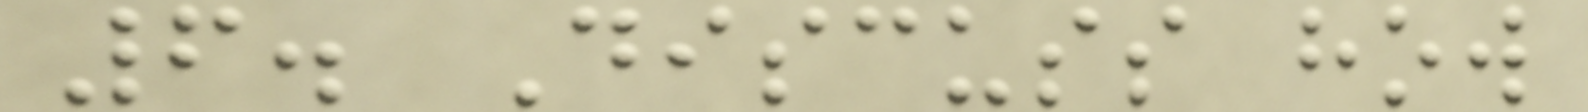6. Discuss how
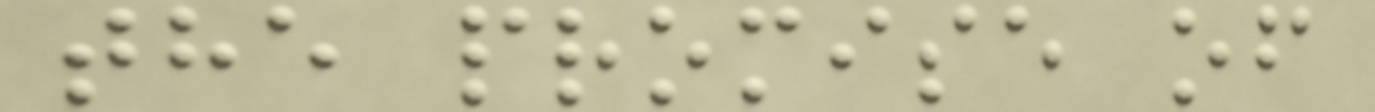the promise of
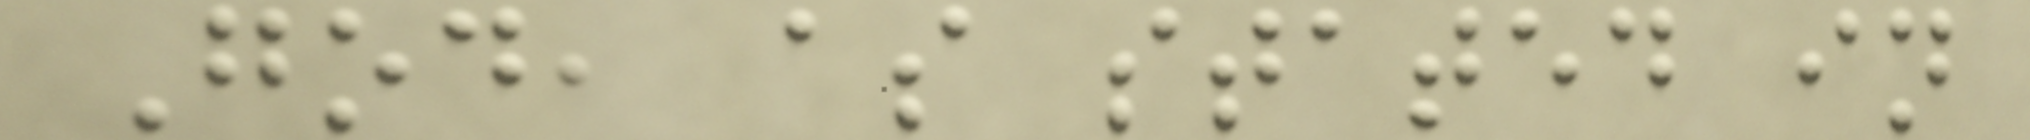God, as stated in
